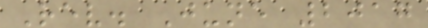Rev. June 2017
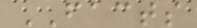FACTS
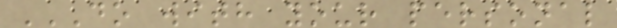DO WITH YOUR PERSONAL
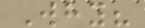Why?
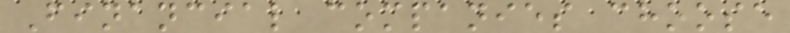Financial companies choose
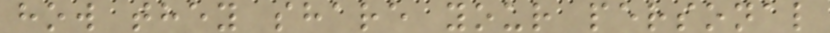how they share your personal
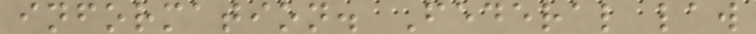information. Federal law
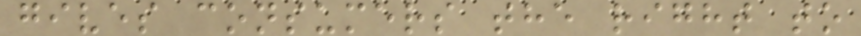gives consumers the right to
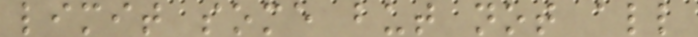limit some but not all
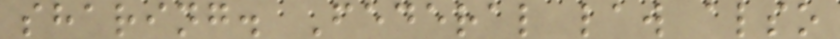sharing. Federal law also
